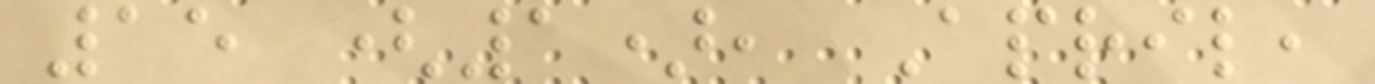15 (1), April,
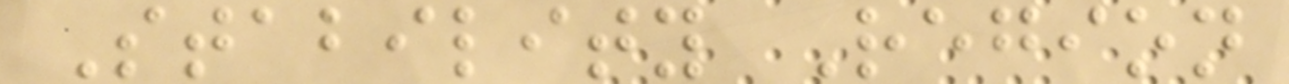Stability Region
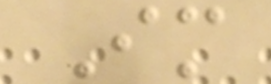Im
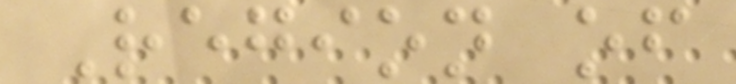Region of
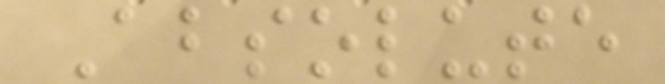Absolute
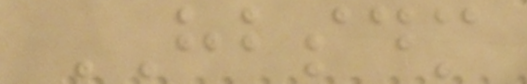HBSDM
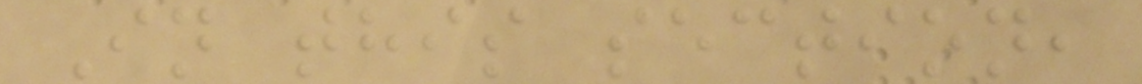In this section,
